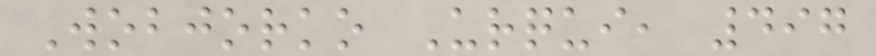Wobjorko Urqui, 497
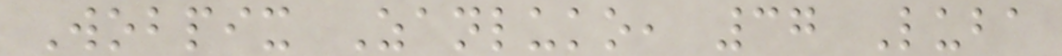Wobpix Zanluko, 37 Luba
